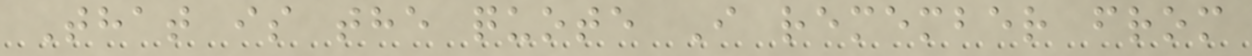That is the quote I remember from
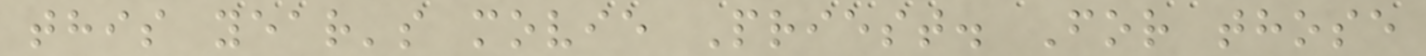this year's movie Priest. For those
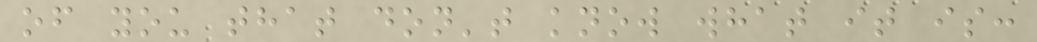of you that don't know what it is:
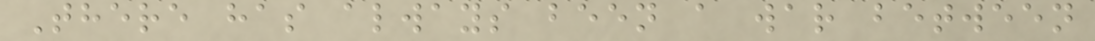There has always been a war between
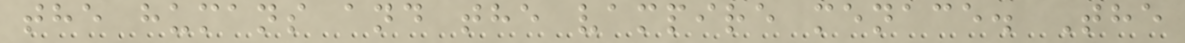the humans and the vampire menace. The
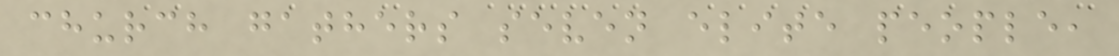church gathers seven elite people,
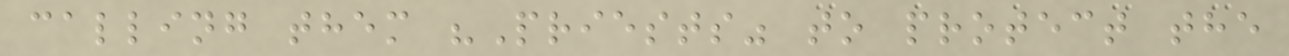calling them "Priests" to protect the
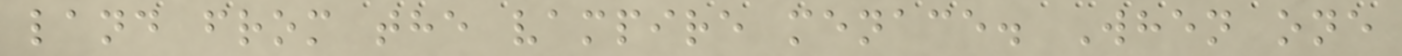land from the vampire menace. When one
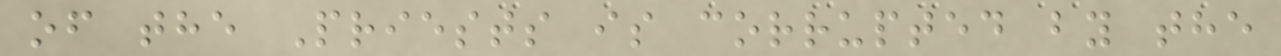of the Priests is corrupted by the
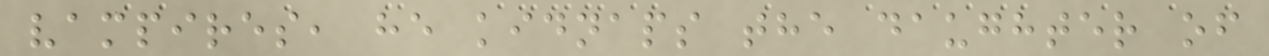vampires, he kidnaps the daughter of
